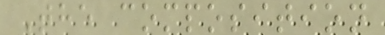The composition
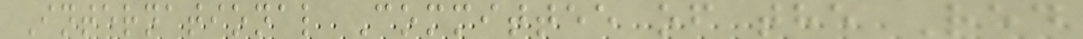International Committee of the Red
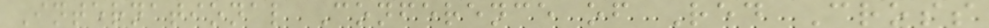International Conference of Red Cross
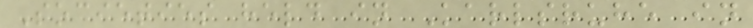Societies held in Karlsruhe in
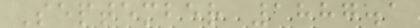September 1887.1
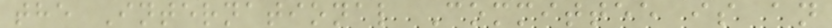the International Committee is an
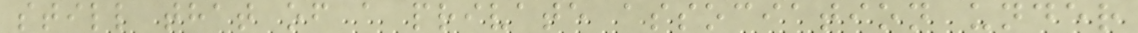still that of a private association under
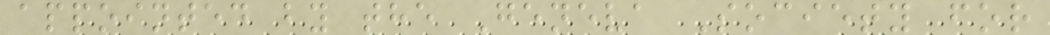appointed by the Geneva Society for
